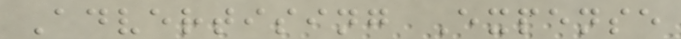Advertising Expense
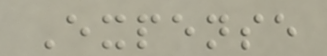Expense
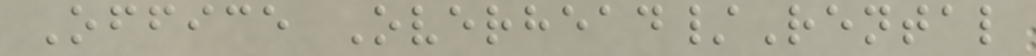Office Overhead/Rental
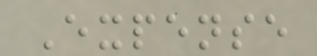Expense
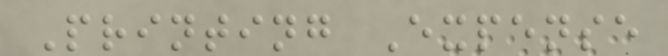Printing Expense
